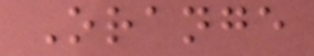Orange
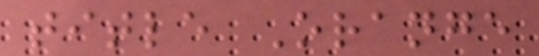title Orange
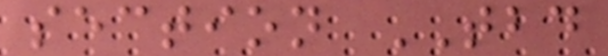section TBD
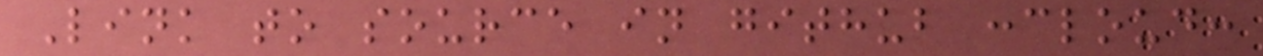Link to source in github :cloud:
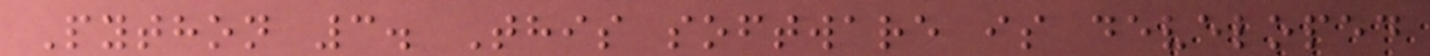Python 3. This software is developed
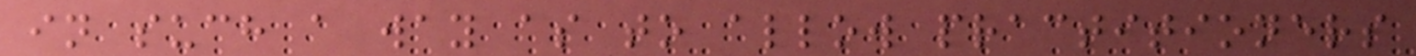in such a way as to allow practitioners
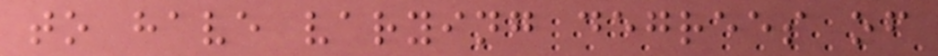to have varying degrees of
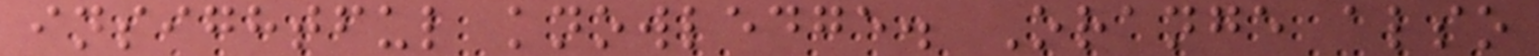insightful knowledge. Orange also
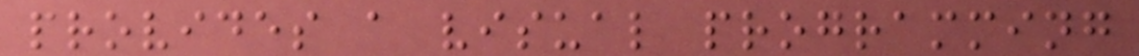provides a visual programming
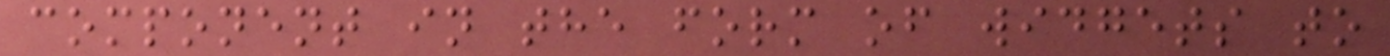component in the form of widgets to
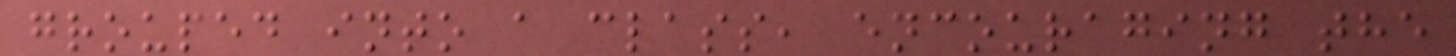grouped into a class, encouraging the
